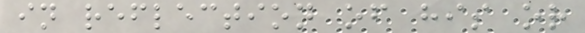in reflection of his or
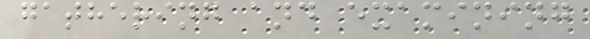gathering and examining
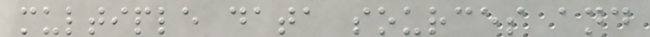multiple data sources and
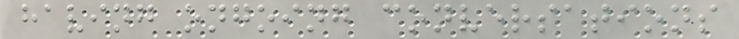having ongoing conversations
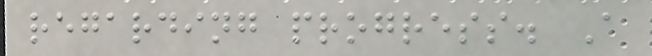regarding progress. A
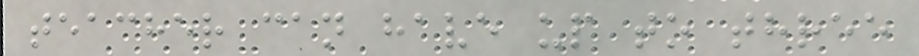teacher can have up to three
